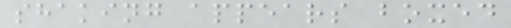shaking appears boxed
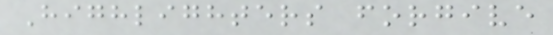Highlighters forgive
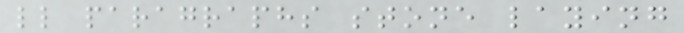ll paragraphs stone laying
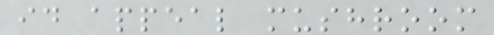id appeal mushroom
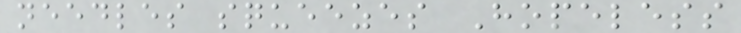needles squeezes Hopeless
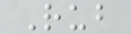Rub
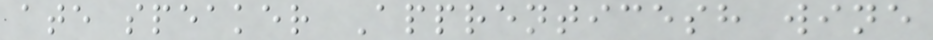ate speaker Apprenticesh wine
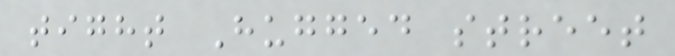tight Hugged street
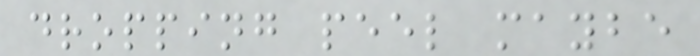dropping peel maybe
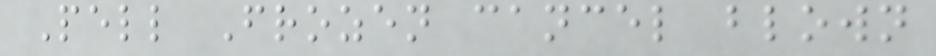Pell Frozen cancel blown
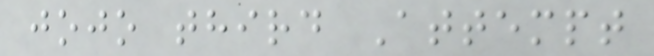jojo third Attempt
